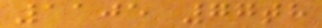1105 77th
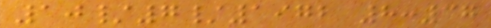10/7/1972 8:37
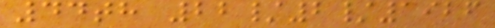44th 22/2/1926
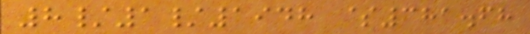8/1/1948 $381.68
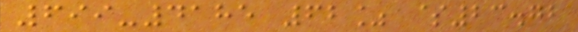699-4185 62% $23.72
